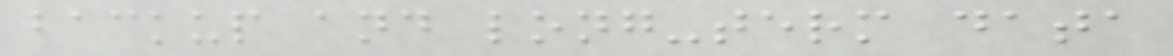backup and long-term data
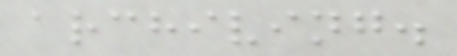archiving.
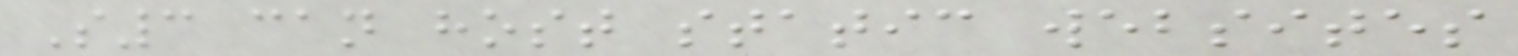S3 can host static websites
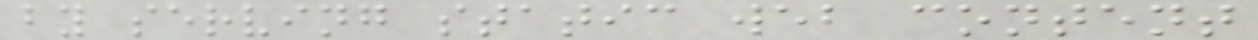by serving static web content
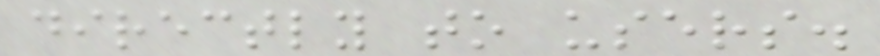directly to users.
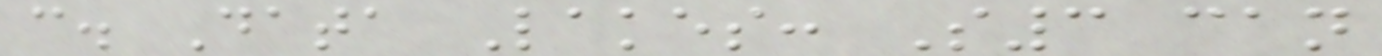c. Data Lakes: S3 can
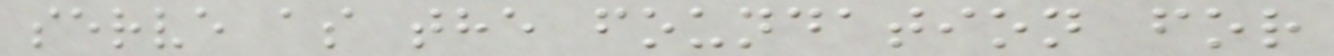serve as the foundation for
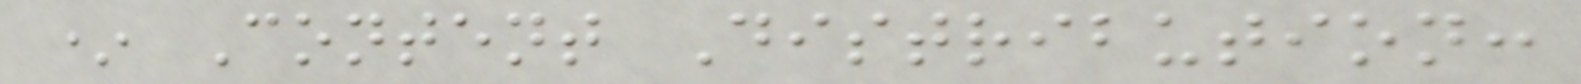* Content Distribution:
